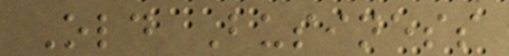Old Business
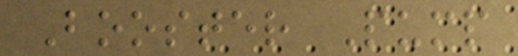Booster Pump
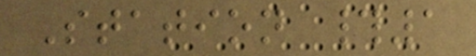Station #1
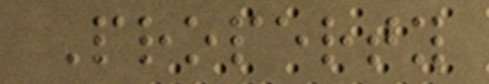Property
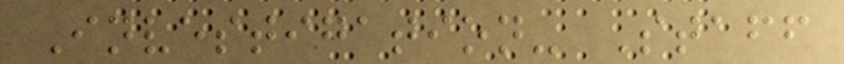Investigation- Staff
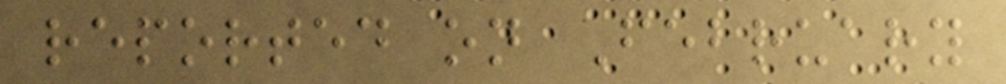reported on February
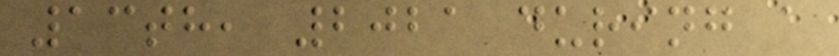13th, 2021 during a
